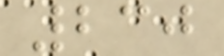230
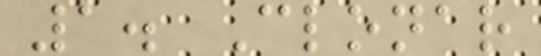1. Clonar
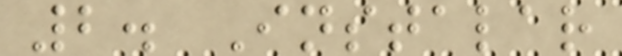2. Instalar
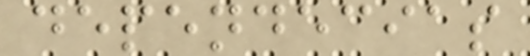dependecias
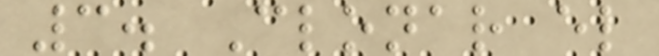3. Clonar el
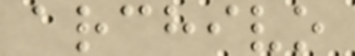archivo
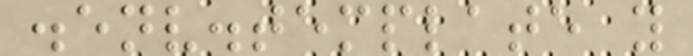.env.template y
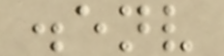.env
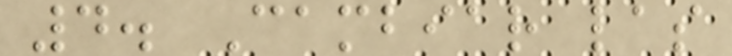4. Cambiar las
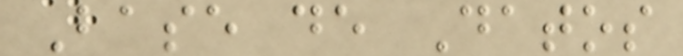Base de Datos
